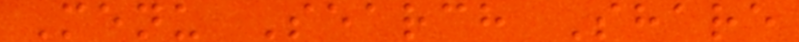Menu Search Share
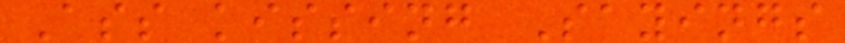Ass kissing Sayings
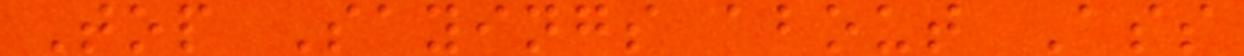Top Sayings about Ass
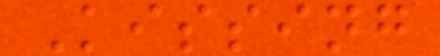Kissing
